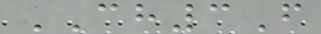CH3F
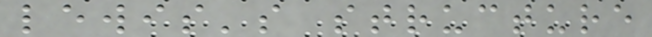lewis's structure
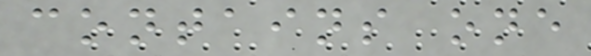contains one
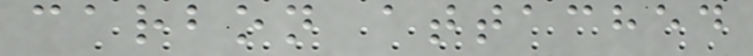carbon attached
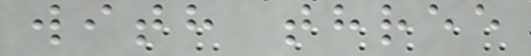with three
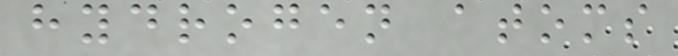hydrogen atoms
